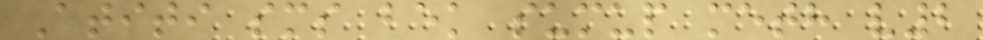Atiti sms bek sumup meth v2
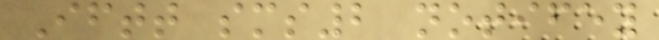Iftt sms2 notifey
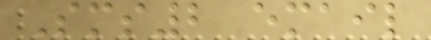Sms2 email
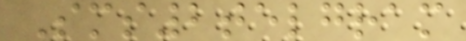Sms2telgram
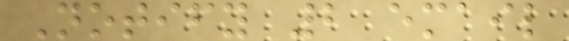Notify 2 email
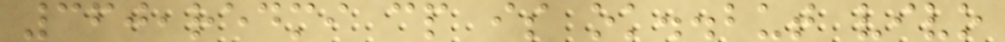360,redmi cp is ok..but vivo
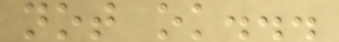not ok...
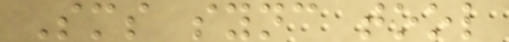Sms sync tool
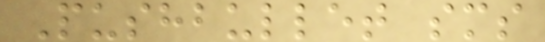Pushbullet sms
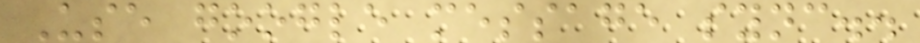Use google message sync..
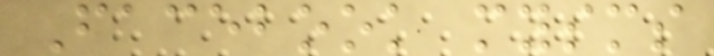Facebook mysms
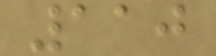110
